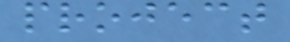project
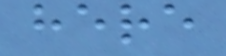here
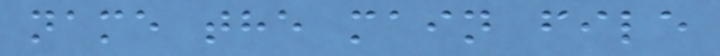name the main file
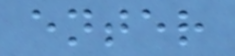enter
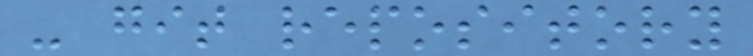- git repository
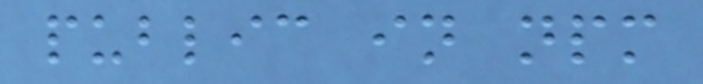public in npm
